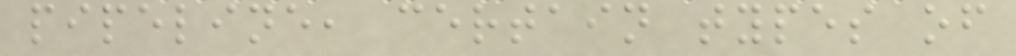pipeline, certain types of
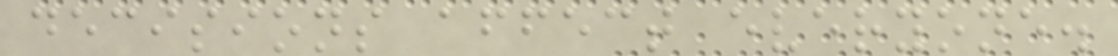decisions affect everyone.
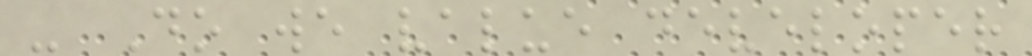- Do we value developer
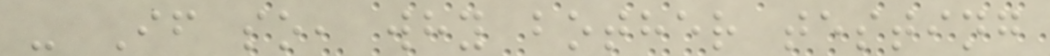- If so, why bother testing
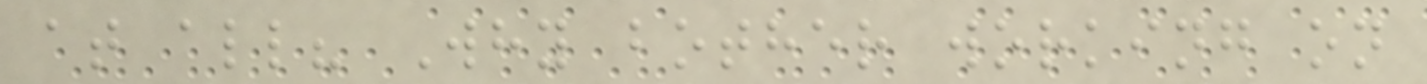at all? Why bother working on
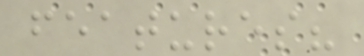features?
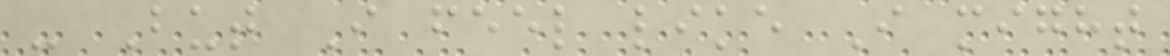- But I feel like I might
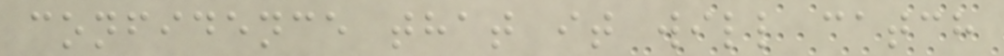confidence that it will catch
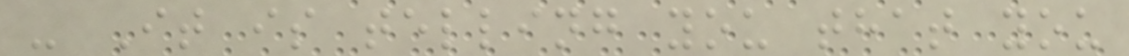- It is telling you that you
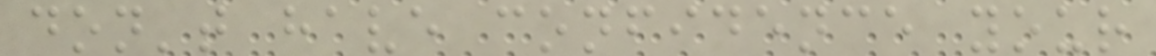don't have confidence your
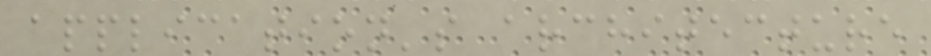application's architecture
